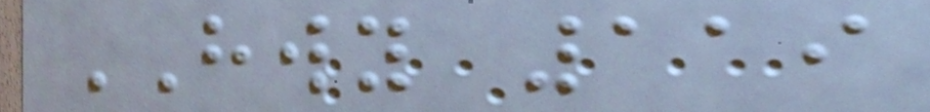HWY 119
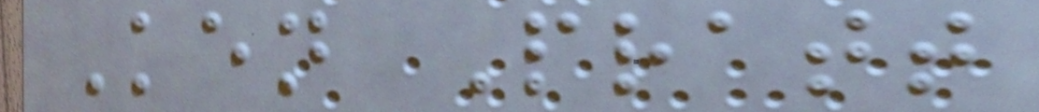Ken Pratt
